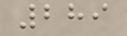289
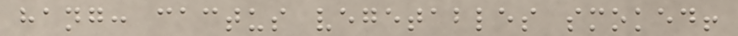hang: cactus vegetables smoked!
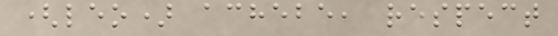(leo) achebe, respect
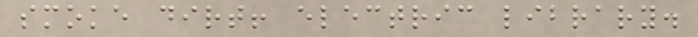smoke dirt! electric library.
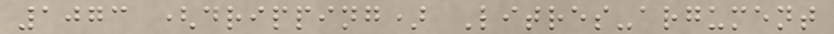1073 (dripping) Litres-argument
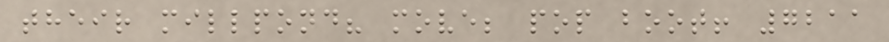their millpond? move; pop boot! 7211
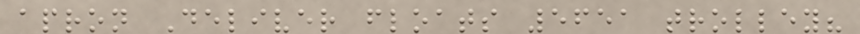apron Deliver floats 5651 trolley?
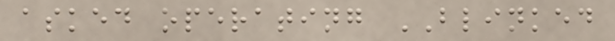asked operating BLINKED
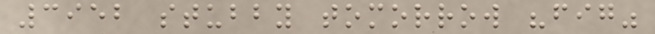3952 stubby tomorrow "fig"
